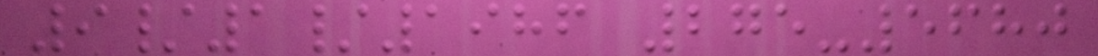9/1/1986 275-5680
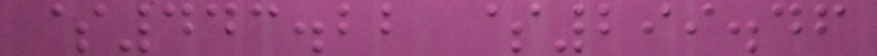$443.22 $299.46
